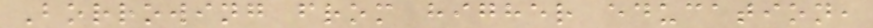Borrowing from higher education,
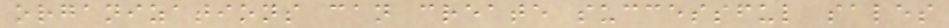organizations can create successful sales
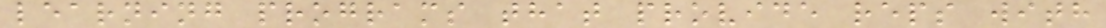learning programs that provide reps with
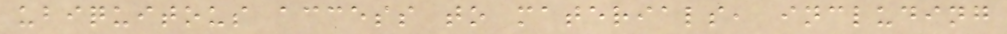ubiquitous access to materials, including
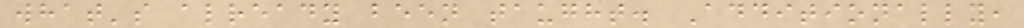what's already been taught. Additionally,
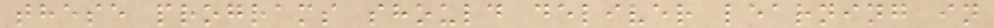these programs should deliver learning in
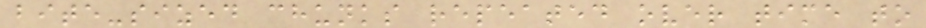bite-sized chunks repeated over time to
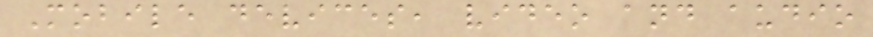Mobile devices, video and audio
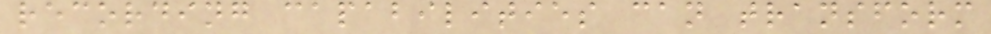recording capabilities can transform
